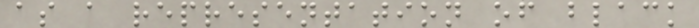as a representation of black
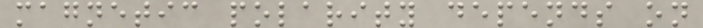magnetic polarity depends on
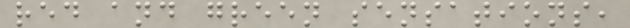red and green sensations,
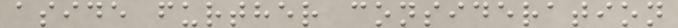aside further consideration
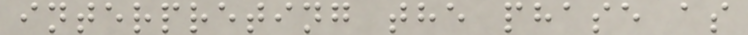interpreting the phase as
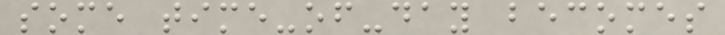some time-of-day becomes
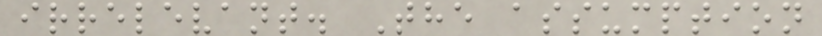irrelevant. The assumption
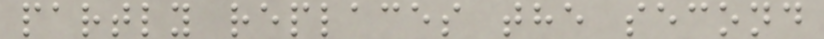partly replaces the second
